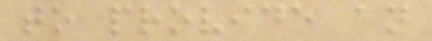to provide an
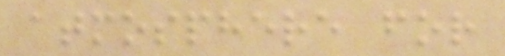atmosphere for
